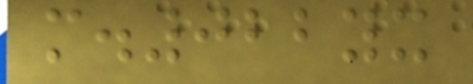m.022yx
